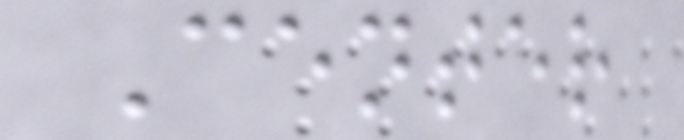Center
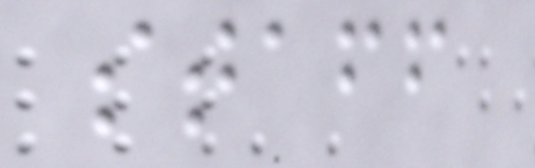staff
